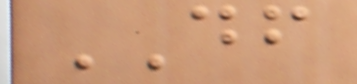DF
